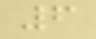6
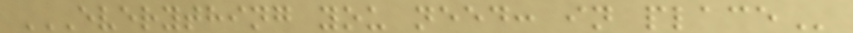EVERYTHING YOU NEED: IN PLACE
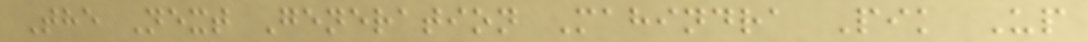The Next Generation Mahindra Pik Up
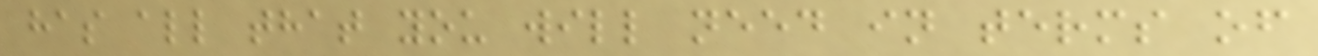has all that you will need in terms of
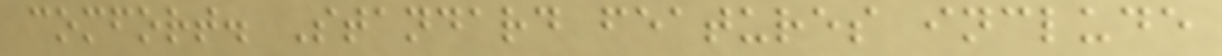comfort. Standard features include
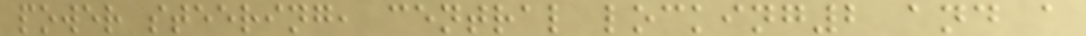power steering, central locking2 and a
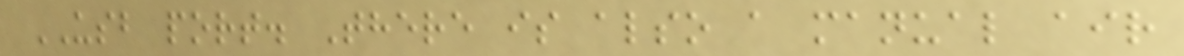USB port. There is also a manual air
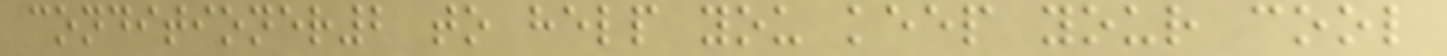conditioner2 to help you keep your cool
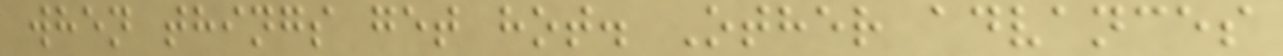when things get hot. Other advances
